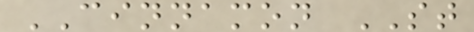CINNAMON ST
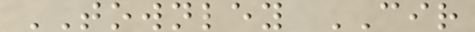TOWNLEY CIR
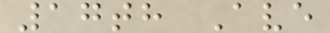17th Ave
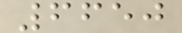6650
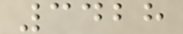3428
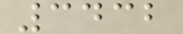3432
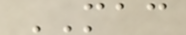MAC
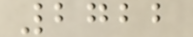2722
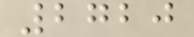2720
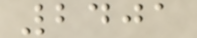2401
